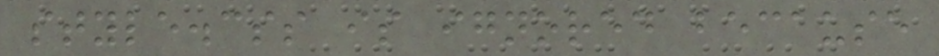style.css is ignored because
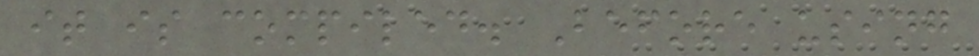it is compiled. Before using
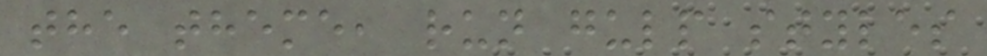the theme, run gulp styles
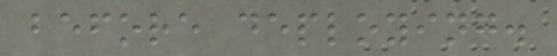before deploying.
